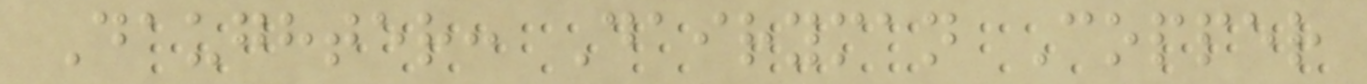Daughter: Dairyman Copper
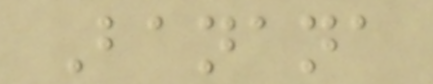Banana
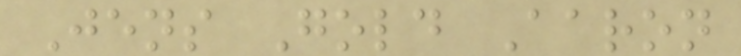Jens Gold Aaron
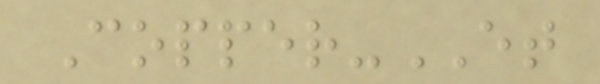Copper-ET
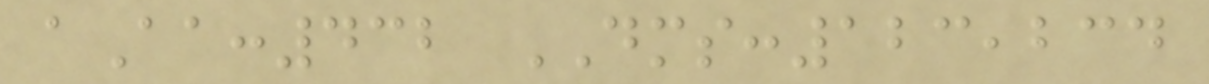aAa:432 DMS:123,234
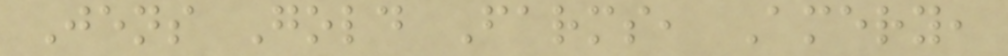Jens Gold Farms, Amery,
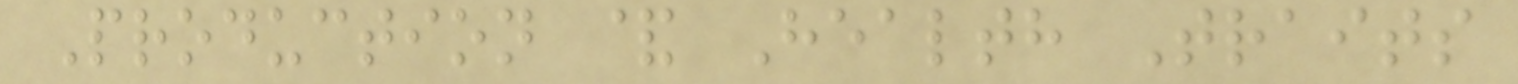Production & Health Traits
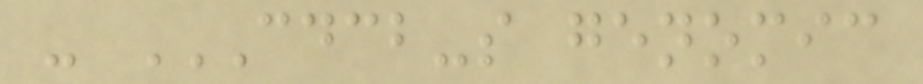- CDCB-S GENOMIC
